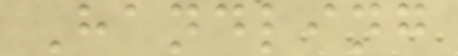Handling
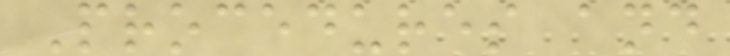Procedures and
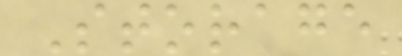Storage
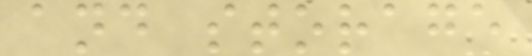and storage
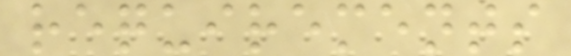requirements
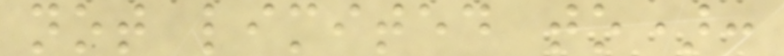not limited to):
